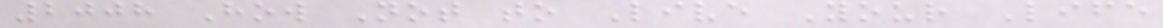2008 How Not to Live Your Life
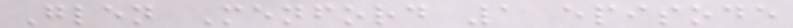Glen Menford 1 episode
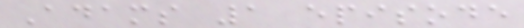Adams 1 episode
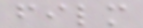film
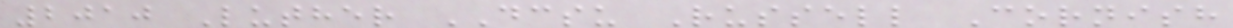2010 Luther DCSU Russell Cornish
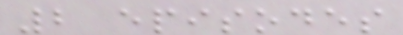2 episodes
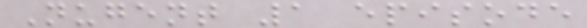Nugent 1 episode
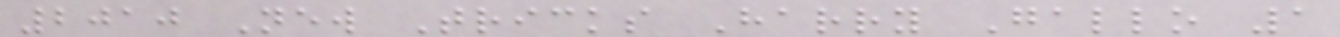2010 New Tricks Harry Gallo 1
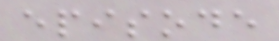episode
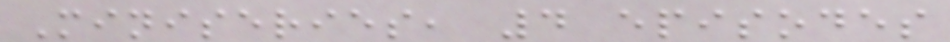Miniseries, 4 episodes
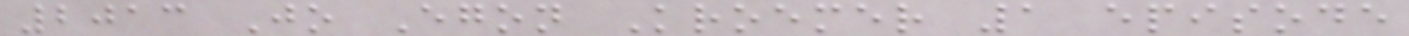2013 Jo Egon Kroemer 1 episode
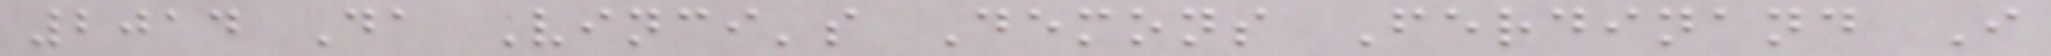2014 Da Vinci's Demons Ferdinand I
